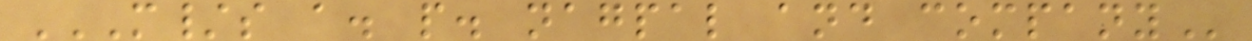M/S A. P. NAGPAL AND COMPANY
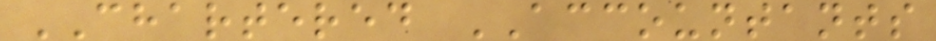CHARTERED ACCOUNTANTS
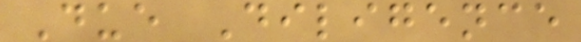Due Diligence
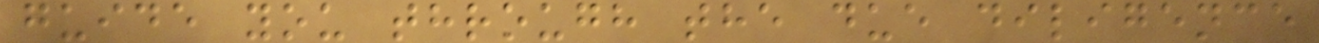guide you through the due diligence
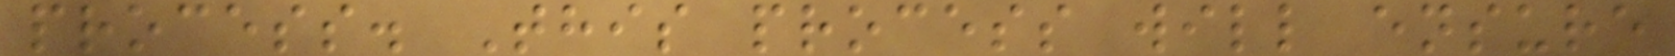process. This process will ensure
